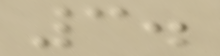3.
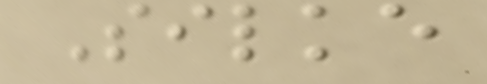Silke
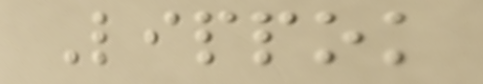Lippok
